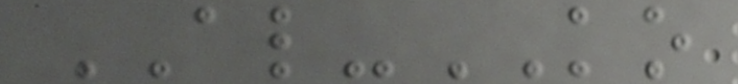AL-KO
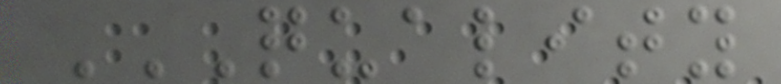QUALITY
